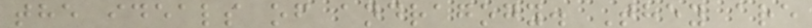the ideals of andragogy. They are
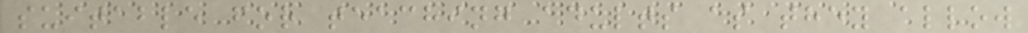suitable for teaching adults as they allow
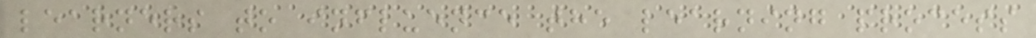learners to influence the learning process
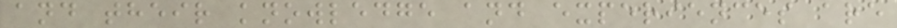and their knowledge and experiences are
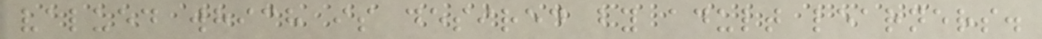valued which is desired by adult learners.
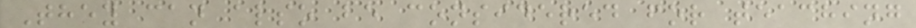They can also be considered for teaching
